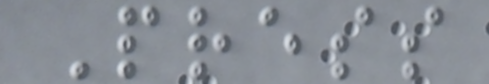Press
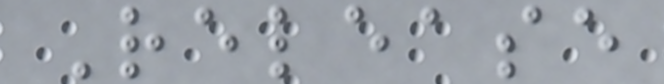Release
